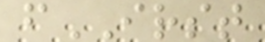fIRST
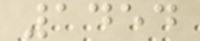1454
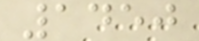1450
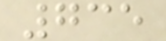735
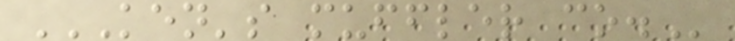KEN'S MUFFLER CO.
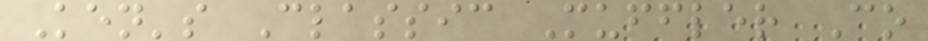Ken's Classic Muffler Co
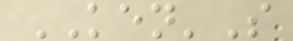KEN'S
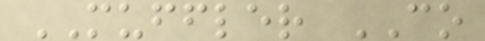MUFFLER CO
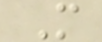M
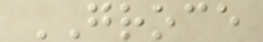GROCE
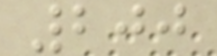200
